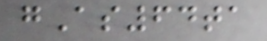gAs64ta
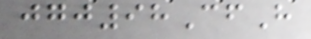jgj98CfH
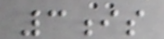3is
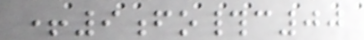+9fo#c00
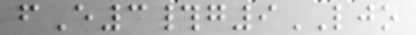fE3#g9LJO
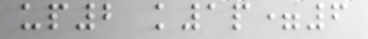up2 k1p=6
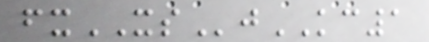fxXSjKC1
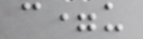c=u
